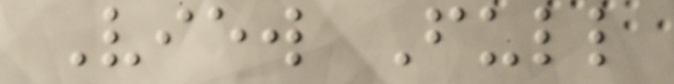View Full
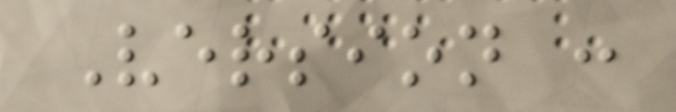Version :
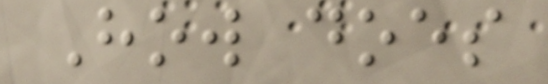How does
